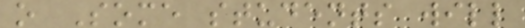o Some students will
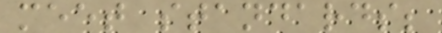meet standards;
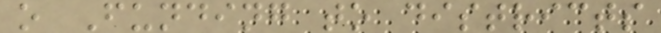o Funding to districts
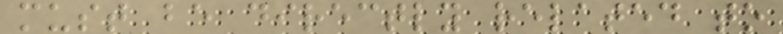must be directly related to
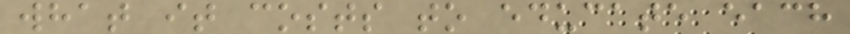what it costs to educate each
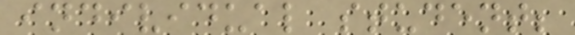individual student;
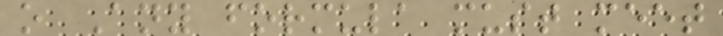o Any formula must meet
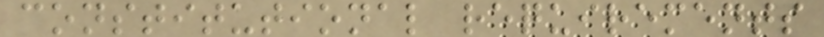constitutional requirements
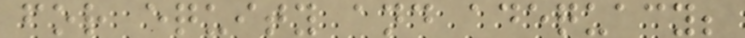for equity and adequacy;
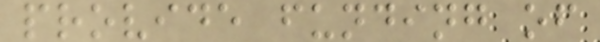provide funding of
